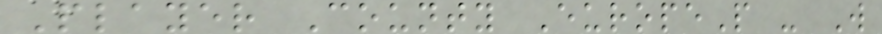Player County EuropeP - W
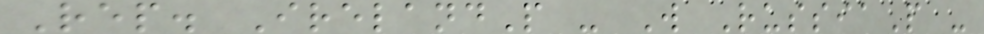Rep. IrelandP - W RussiaP -
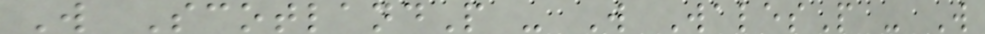W ScotlandP - W WalesP - W
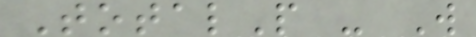TotalP - W
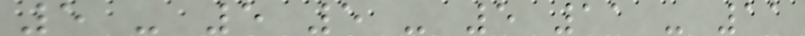5 - 5 5 - 5 11 - 11
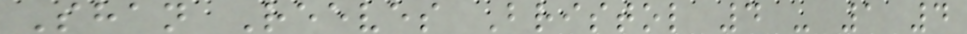Shan Reeves Bristol 4 - 1 4
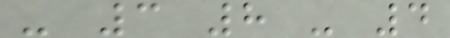- 3 8 - 4
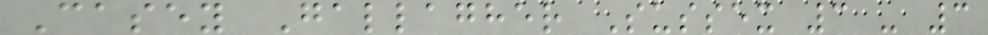Casey Gallagher Sussex 3 - 3
